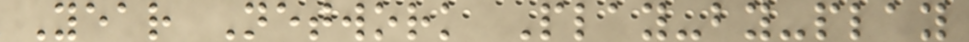Year Network Play-by-play
